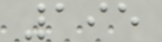195
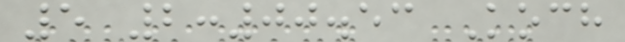5 2:00.53 Koch
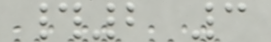#2 3
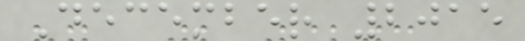December 2015
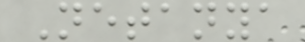Netanya
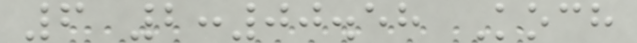6 2:00.58 Koch
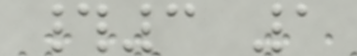#3 1
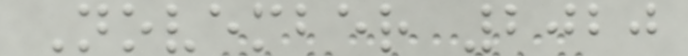November 2020
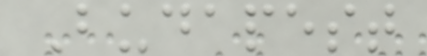Budapest
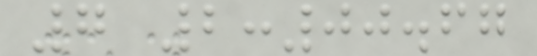7 2:00.67
